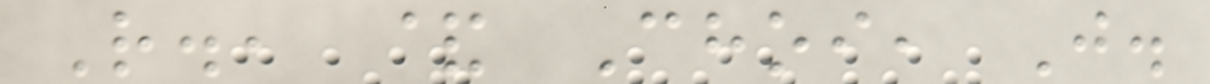R., & Choi, J.
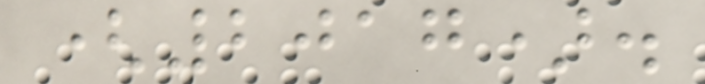(2017).
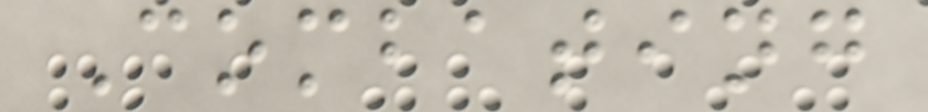Combating
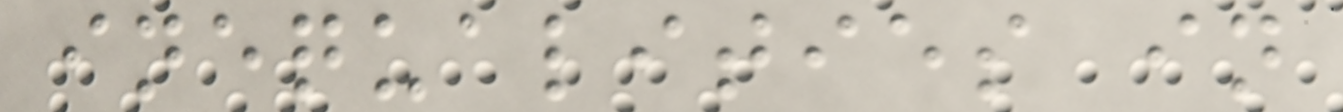inequalities in
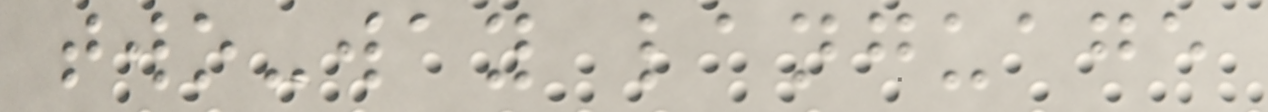two-way language
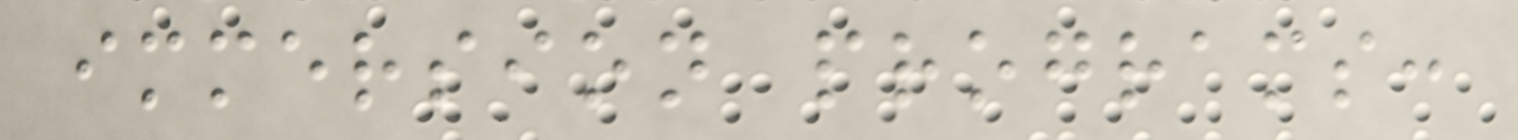immersion programs:
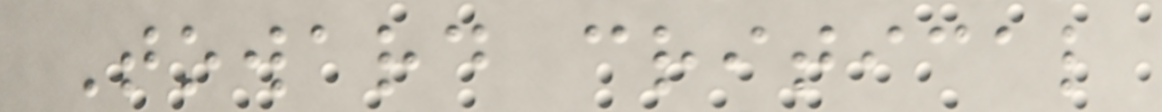Toward critical
